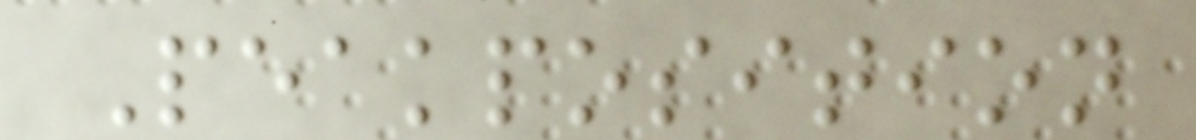Peakposition
